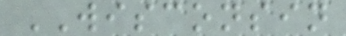WISCONSIN
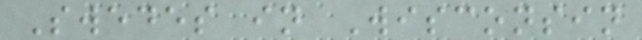Swedes in Wisconsin
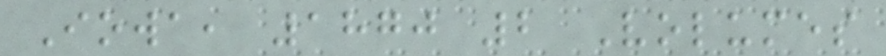Iowa, 1870 2 Volumes
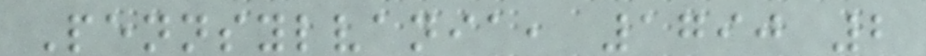Pennsylvania, 1790 2
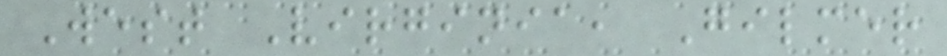West Virginia, Gilmer
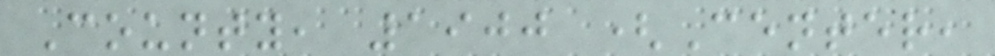County, 1900 (Center,
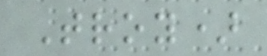Troy)
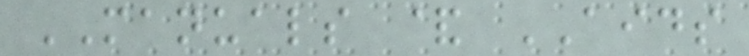MANUALS & AIDS
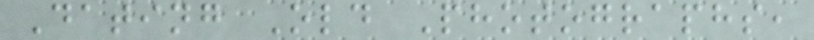Dating Old Photographs,
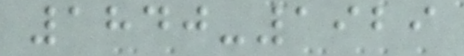1840-1929
